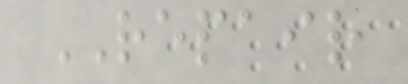REPAIR
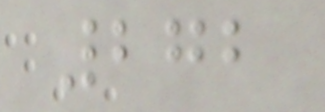272
